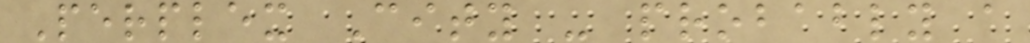Perplex City - probably a
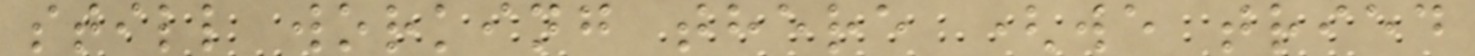still working there (we tried
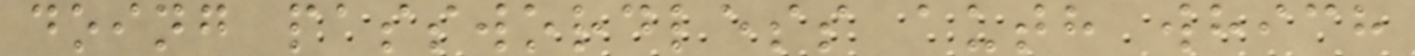doing passwordless auth which
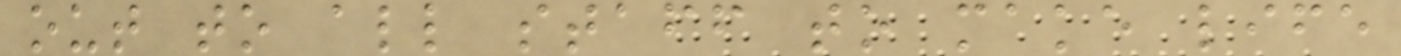out to all staff to make life
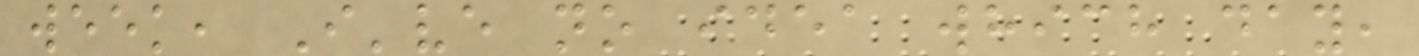week, I've no idea which day,
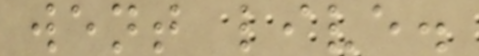went live.
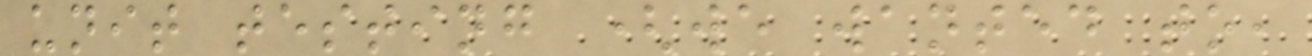unit testing (we wanted to,
